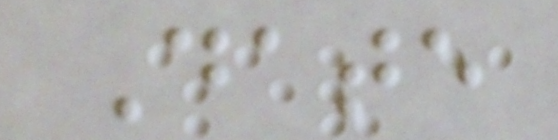Date
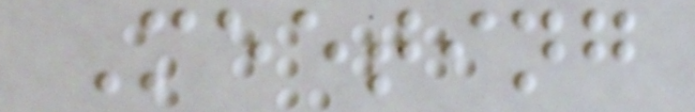Meeting
